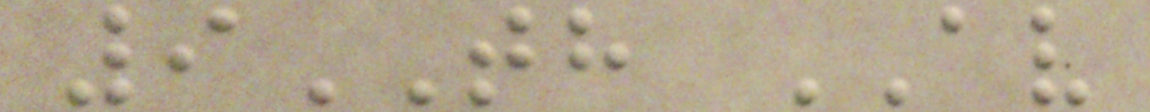9TH AV
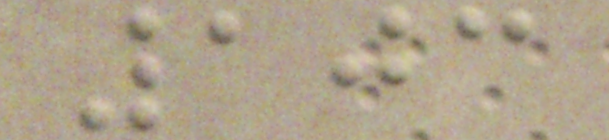103
